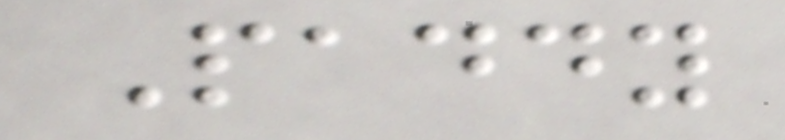Paddy
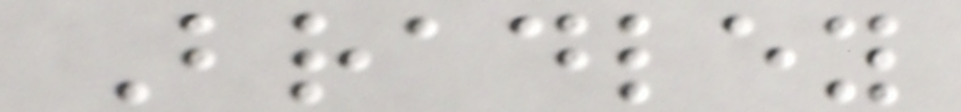Bradley
